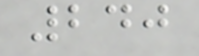240
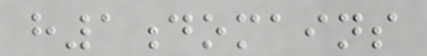h1domains
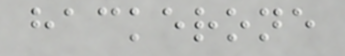hackerone
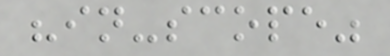"in-scope"
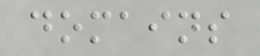domains
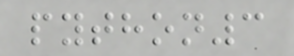python3
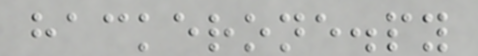hackerone.py
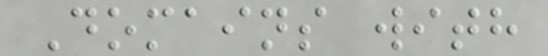Domains with
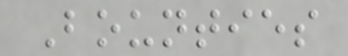Bounties
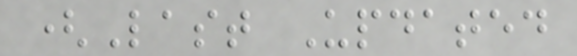(Last Updated
